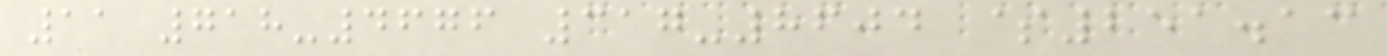11 718-4676 317-8604 $251.13
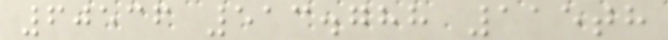60536 513.788 115th
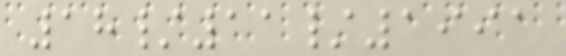18/11/1991
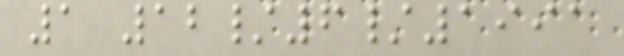1 12/6/1991
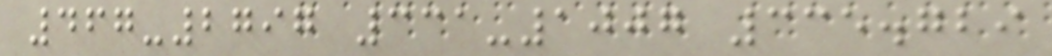467-2797 331-1007 335.729
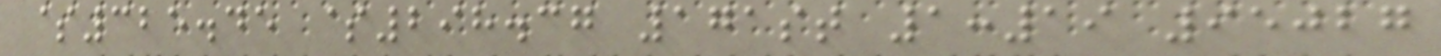$325.45 $298.37 171st 1:19 95027
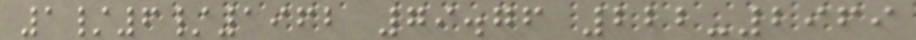1/6/1962 79.76 222-2969
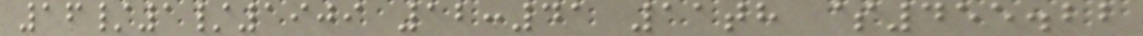16/1/1909 12:41 11th $455.22
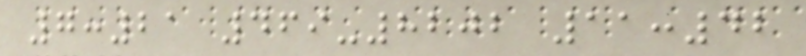7:21 469-8202 11:42
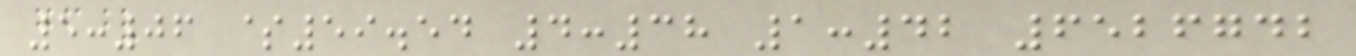5:06 $59.54 4:38 1:42 6526742
